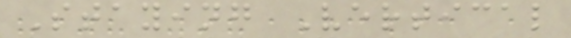Staying Vertical
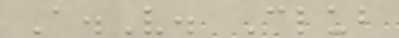A.V. Club
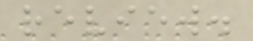review.
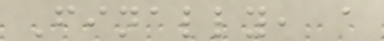Finally, a
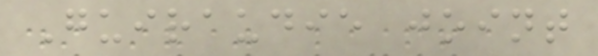Guiraudie joint
